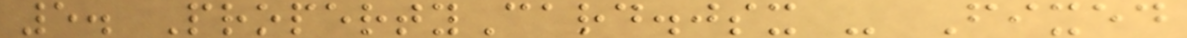5. PropertyCard.jsx - Fixed
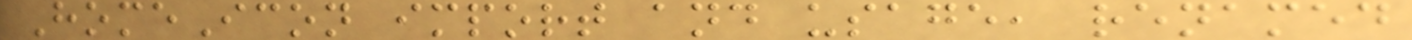HomeIcon import and usage, renamed
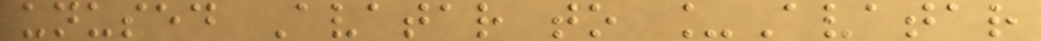unused Avatar to _Avatar
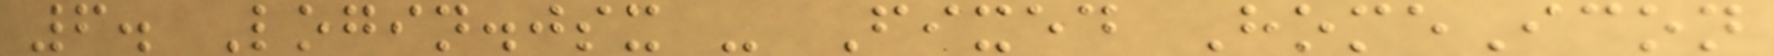6. Login.jsx - Fixed HomeIcon
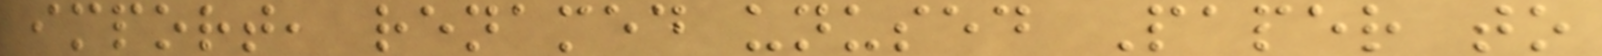import, renamed unused Paper to
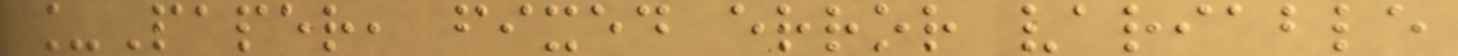_Paper, fixed error variable
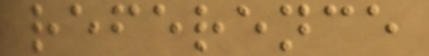reference
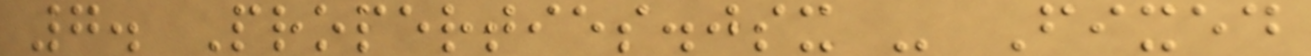7. Properties.jsx - Fixed
